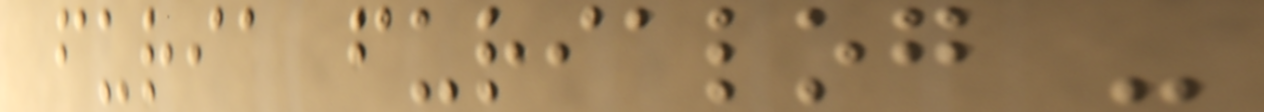furia furialog -
